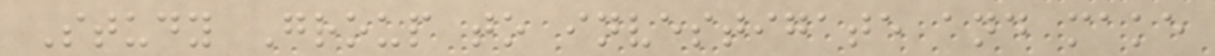Study Group to investigate and make
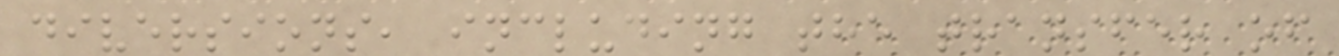diversions, including the transfer of
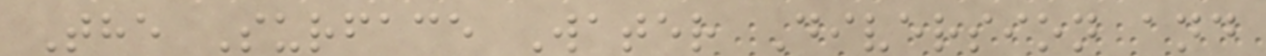The Surface Water Diversion and
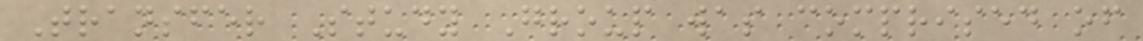Transfer Study Group was comprised of
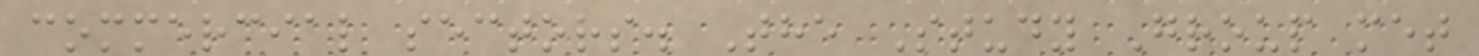commercial sectors. The Study Group met
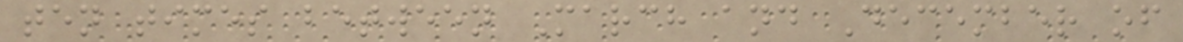ten times between March and December of
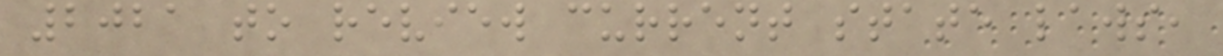2021 to review current state laws,
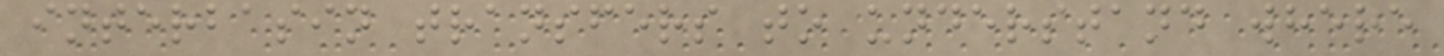interbasin transfers to understand where
